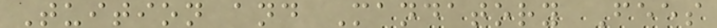Tuition and Mandatory Fees
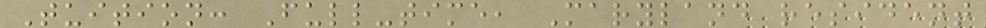Tuition: Full-time, Maryland resident
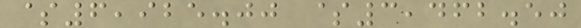$6,925.00 $3,462.50
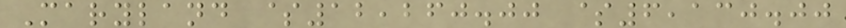Maryland $12,260.00 $6,130.00
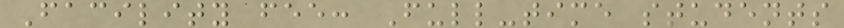Facility fee: Full-time students
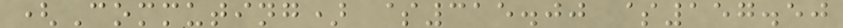(Commuting) $315.00 $157.50
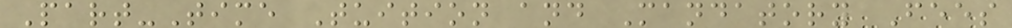Part-Time Tuition and Mandatory Fees
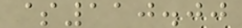$110.00
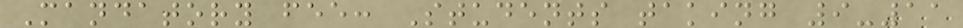Mandatory fee: Students taking 9-11
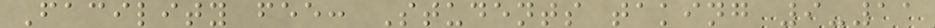Facility fee: Students taking 9-11
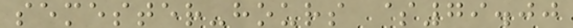semester-hours $79.00
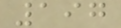197
